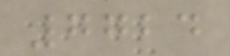7724
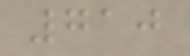710
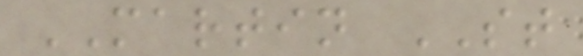MARTIN ST
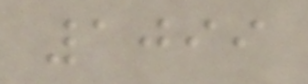1099
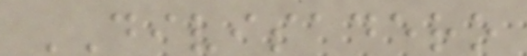DIVISADERO
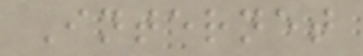Internet
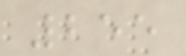255
